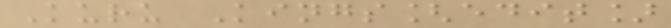Kuru Kings[edit]
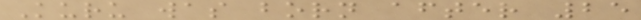Kuru was born after 25
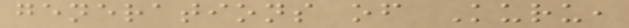generations of Kuru,
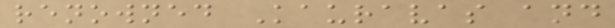renowned Kauravas and
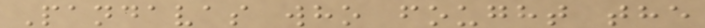Pandavas who fought the
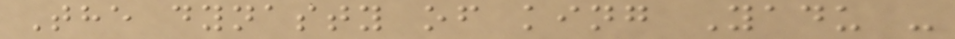The dynasty of king Yadu -
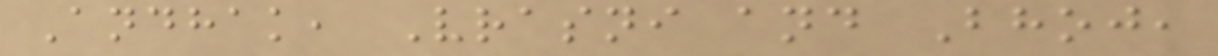Andhak, Vrasni and Bhoj,
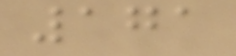171
